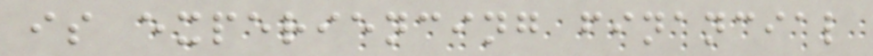is experiencing financial
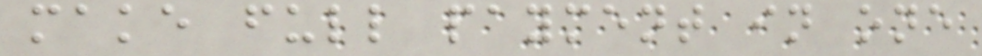make full payment in one
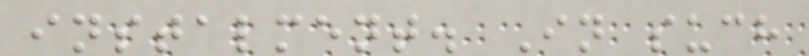instalment. In such
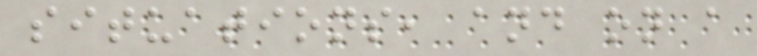situations, and on a
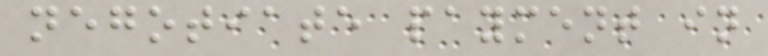negotiate payment in
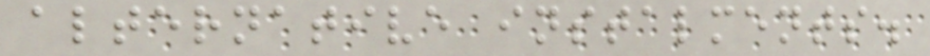alternative instalments.
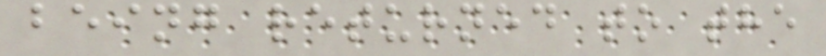being returned to the
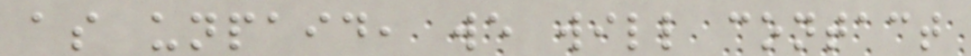as unpaid, we will contact
